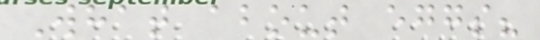What about eggs?
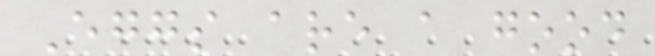Eggs are a good
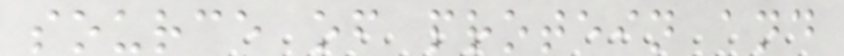source of protein and
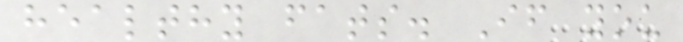healthy fats. If you
